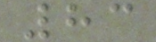83
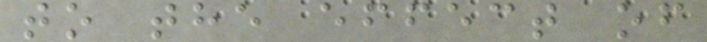to the effect of
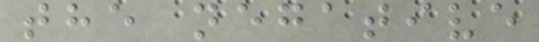the negative
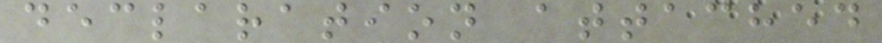declaration attached
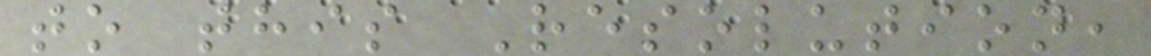to this Resolution,
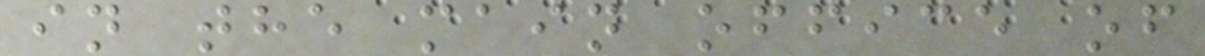in the main office of
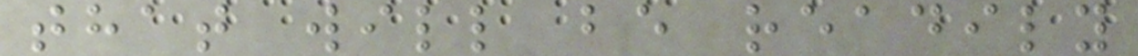that will be readily
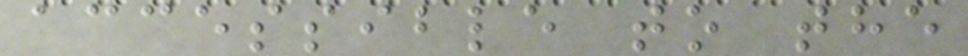accessible to the
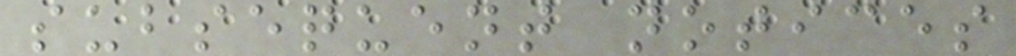subsequent notices
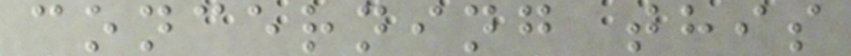concerning this
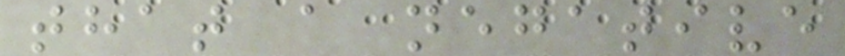that a negative
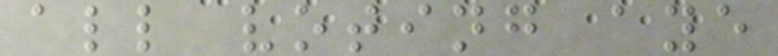all voting aye
